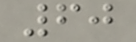60
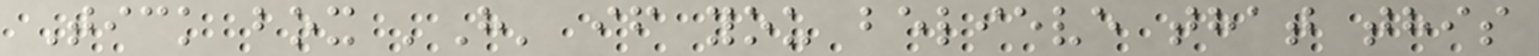Tick box 'H' if you believe that this
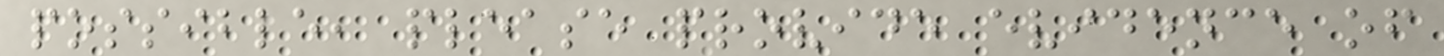possible, please provide evidence of
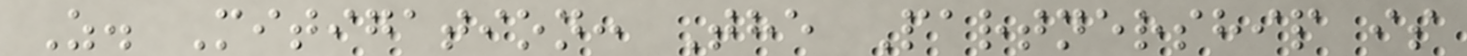Z. Mitigation: The Partnership is
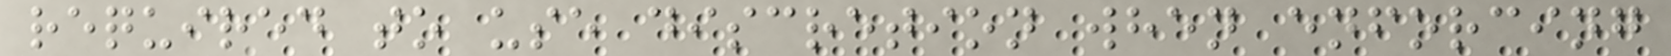required to use discretion when enforcing
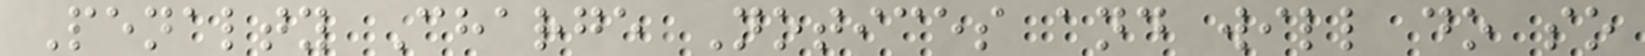Penalty Charge Notices and will do so
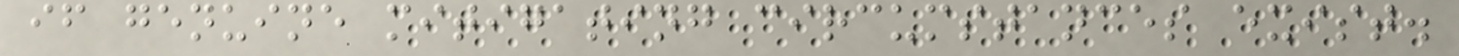if genuine mitigating circumstances exist.
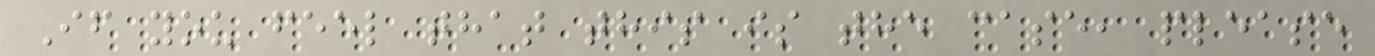If you feel that this is the case, please
